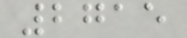2715
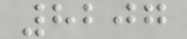8207
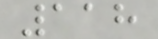118
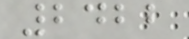2422
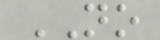NO
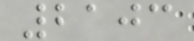2103
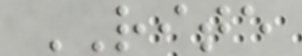RITE
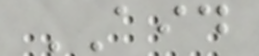AID
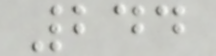244
